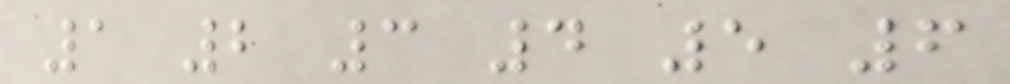1 2 3 4 5 6
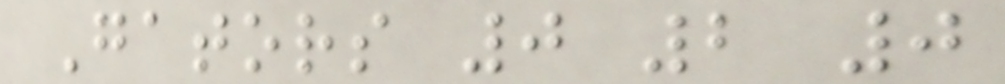Gators 0 2 0
